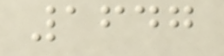1647
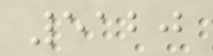5120
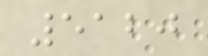5120
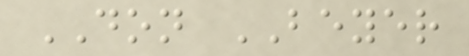DON BEYER
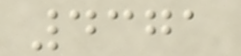4371
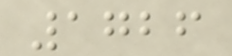1726
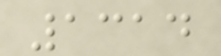1314
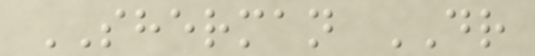SHERMAN DR
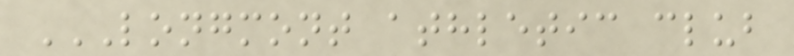LONGMONT ATHLETIC CLUB
